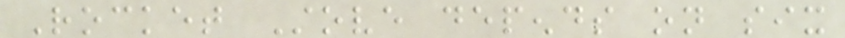Rocket Stove depends on six
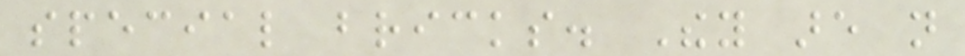special bricks. They are not
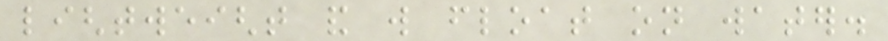lightweight and will float on water.
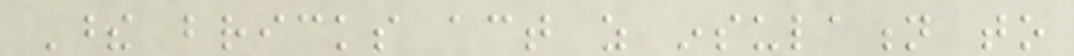These bricks act as insulation to
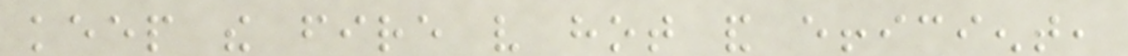keep the fire very hot and efficient,
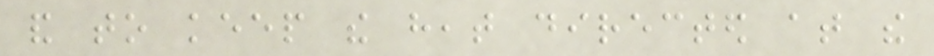and to keep the heat directed at the
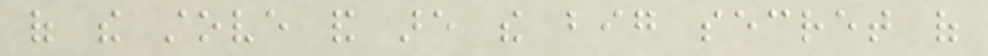of the stove and are the big secret of
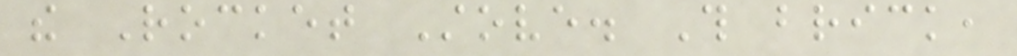the Rocket Stove. This brick,
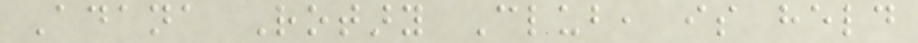Adana Rotary Club, is held
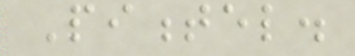Pimentel.
